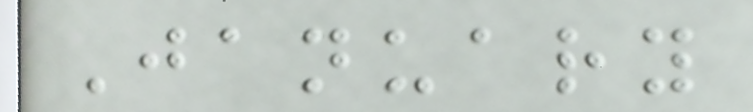January
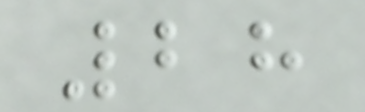28
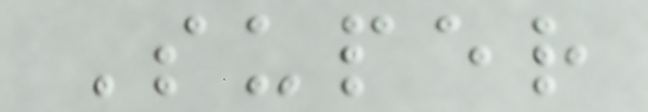Super
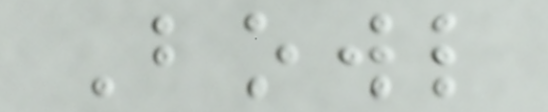Bowl
